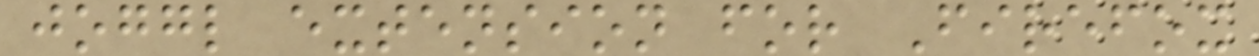joggl extension for Firefox
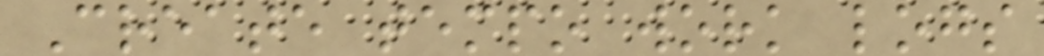Create tempo work logs
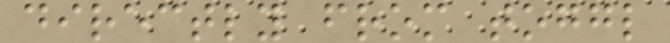directly from toggl
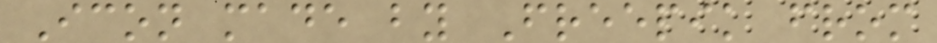Icon made by Freepik from
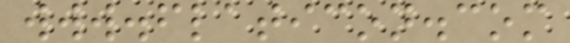www.flaticon.com
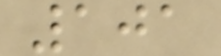101
